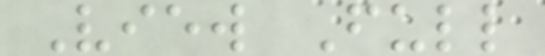View Full
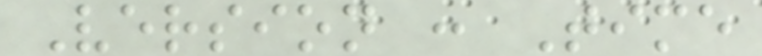Version : Time
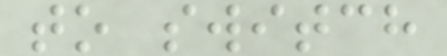to switch
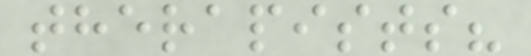therapists?
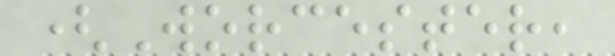(Worcester,
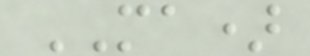MA)
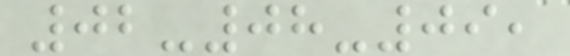02-08-09,
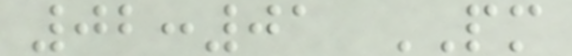02:01 PM
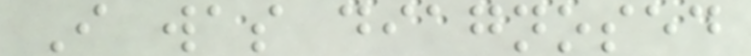I was diagnosed
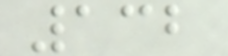132
